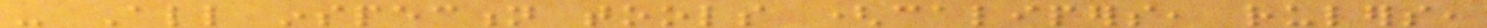- All inspection tools (calipers, rulers,
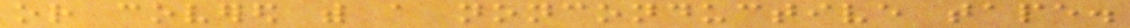or covered with a nonconductive tape.
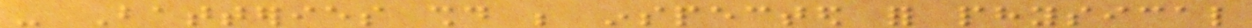- Batteries should be inspected for physical
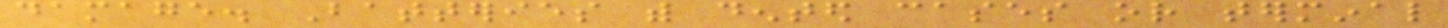damage. Batteries with dented cases or terminal
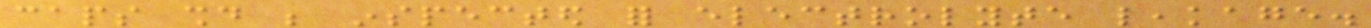caps should be inspected for electrolyte leakage.
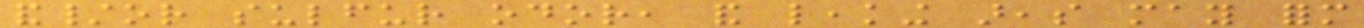and/or sulfur odor, and leaking areas may form
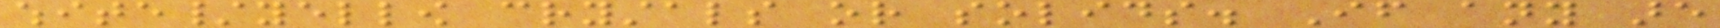white/yellow crystals or solids. If any are
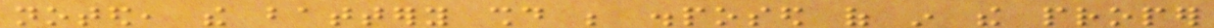noted, the battery should be disposed of in the proper
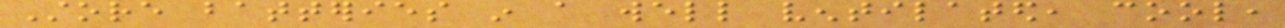Store batteries in a well ventilated, cool,
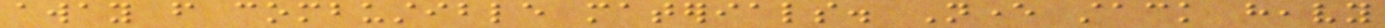away from combustible materials. Never stack heavy
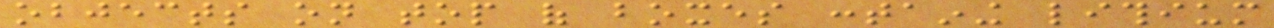objects on top of boxes containing lithium
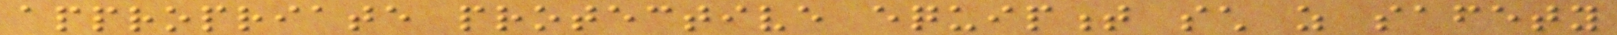appropriate protective equipment such as safety
